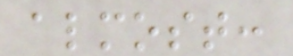almost:
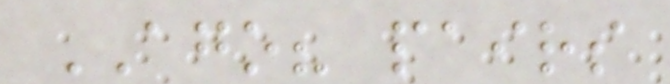AGO? pairs
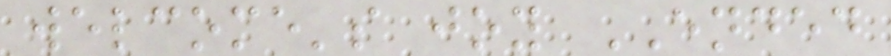welcome's joy ENDED
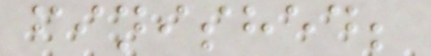finished;
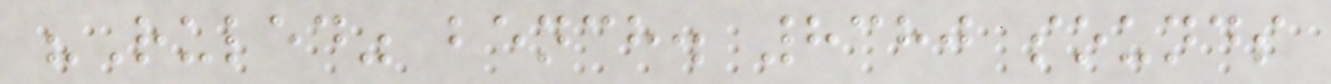"Ruled" bench. 8380 sounds
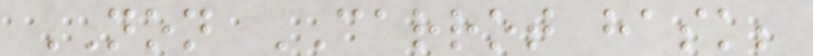NON CARROT hask;
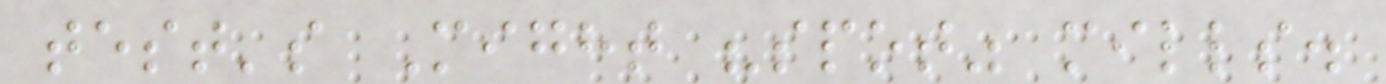test's Might "spot" mills.
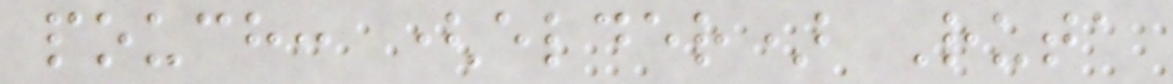pouch: (elder) Ruta
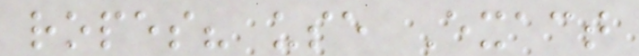ropes? use Exact
